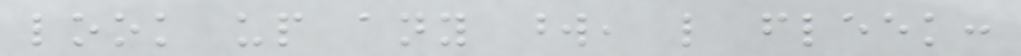look up any word, like fleek:
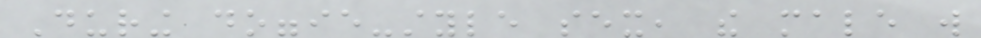During doggie-style sex, the male will
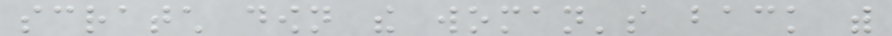scratch down the woman's back with
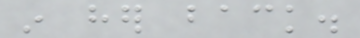in her back.
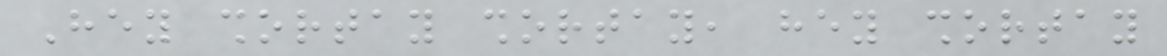Hey shortay shortay, hey shortay
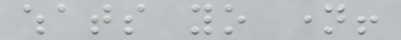whats yo name!
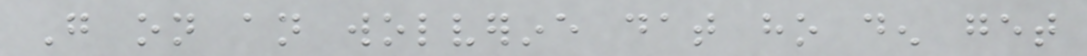Go on an wolverine dat ho den get
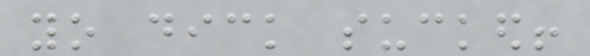yo dick sucked!
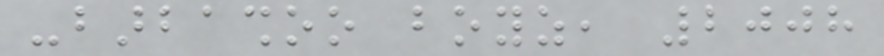-barbashoo boyz, 2008
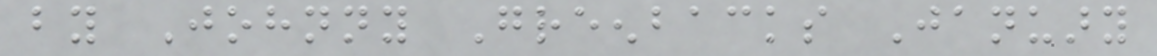by Johnny Greenbacks January
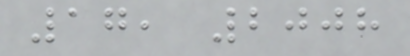17, 2008
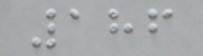186
